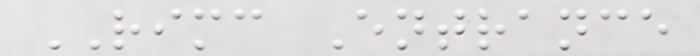RIMC Entrance
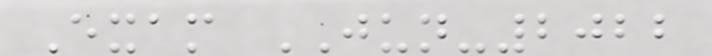Exam JUN-2022
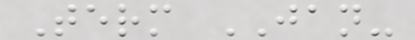Term JAN-
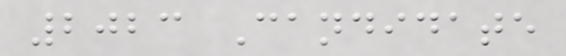2023 Candidate
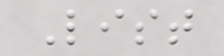List
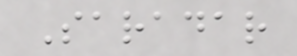Saradar
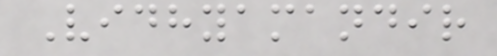Vidhyamandir
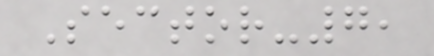Sector-7,
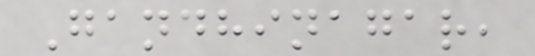Gandhinagar,
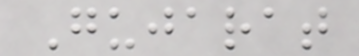Gujarat
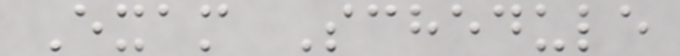Exam Schedule
